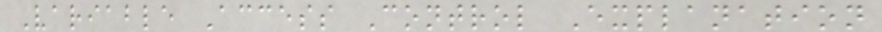Variable Access Control Explanation
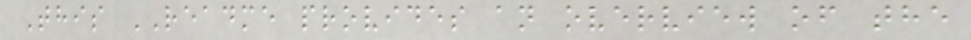This README provides an overview of the
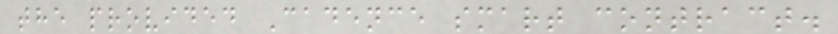the provided Cadence smart contract.
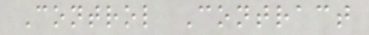Control Contract
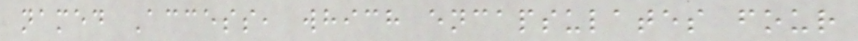named Access, which encapsulates four
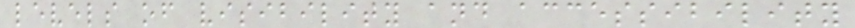levels of visibility and accessibility
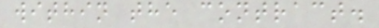within the contract.
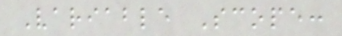Variable Scope:
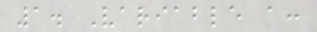1. Variable a:
